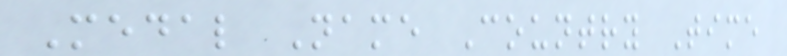Medal Name Country Time
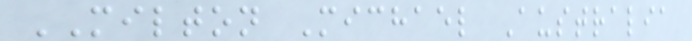MILTON Michael Australia
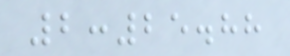2:25.88
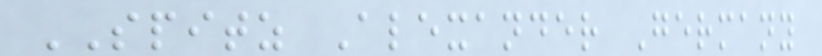SPITZ Alexander Germany
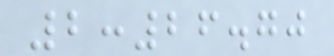2:26.70
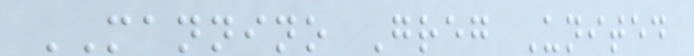MANNINO Greg United
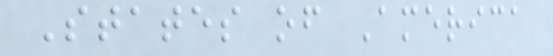States of America
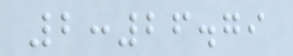2:26.79
